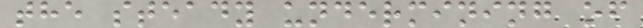the steady undermining of
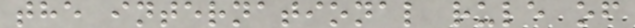the international rule of
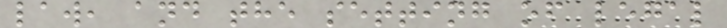law, and the setting of legal
